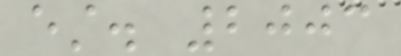est. 2003
